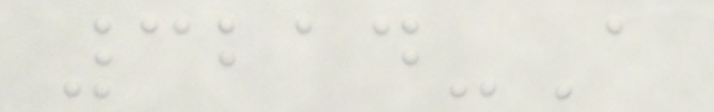3214-A
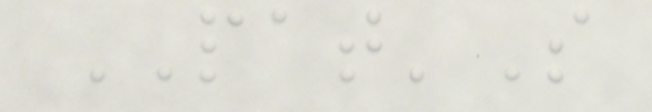PAT'S
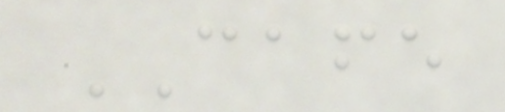CAFE
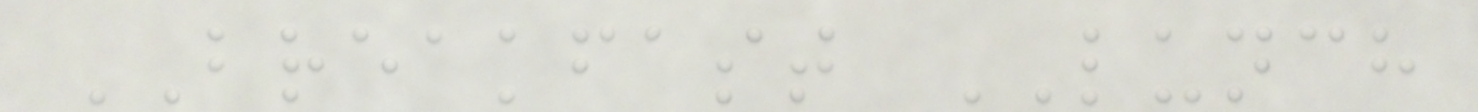BREAKFAST LUNCH
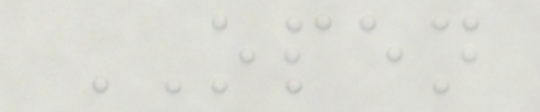OPEN
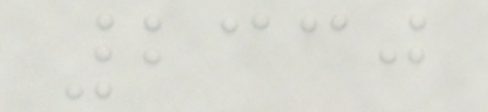2330
